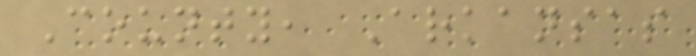County, Arkansas
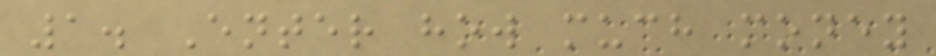1. Enter how much money
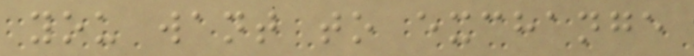you want to exchange
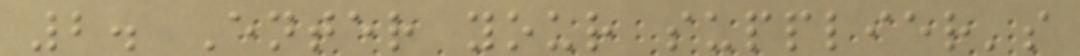2. Enter your supplier's
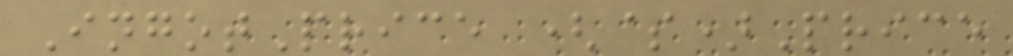IngotPrice ($)Price
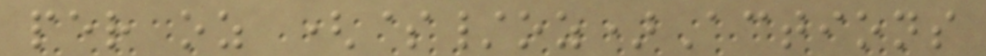per oz ($/oz)Actions
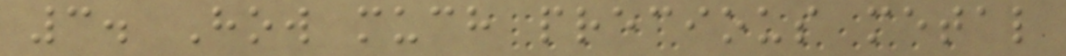3. How much precious metal
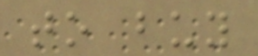to buy
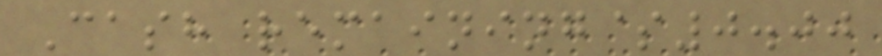Cash remaining$0.00
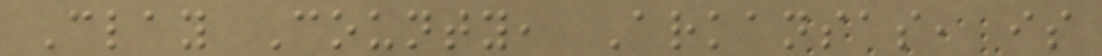Clay County, Arkansas, is
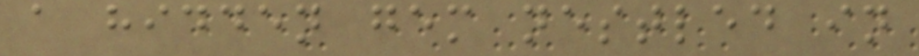a hidden gem nestled in
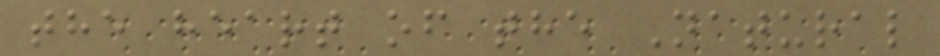the heart of the Natural
